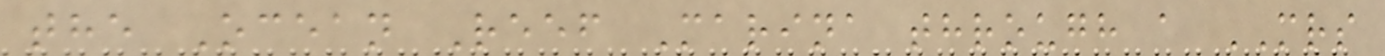the Ocean Reef Marina through a MRS
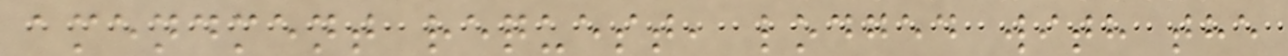amendment request, lodged with the
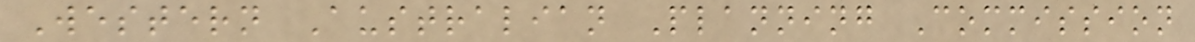Western Australian Planning Commission
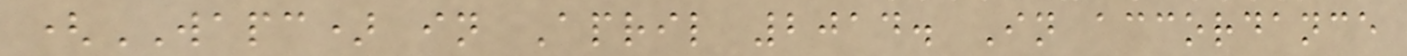(WAPC) in April 2014. In accordance
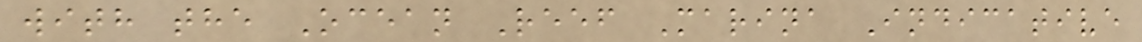with the Ocean Reef Marina Indicative
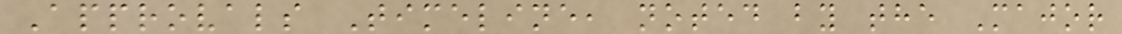Approvals Timeline, noted by the Major
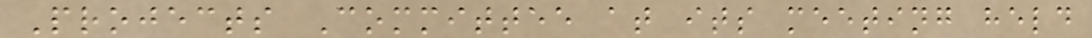Projects Committee at its meeting held
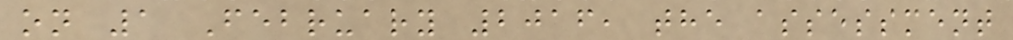on 1 February 2016, the assessment
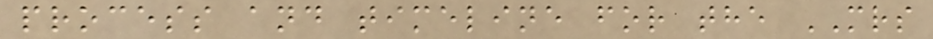process and timeline for the MRS
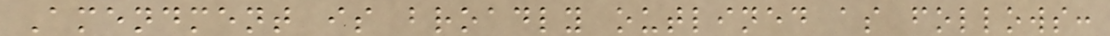Amendment is broadly outlined as follows:
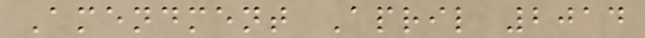Amendment April 2014
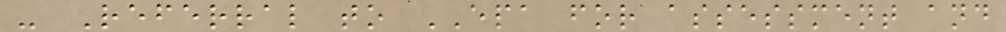- Referral to EPA for assessment and
